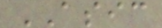ASIC
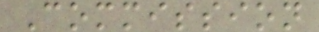Commission
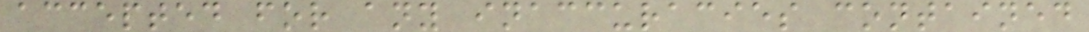accepted for any inaccuracies contained
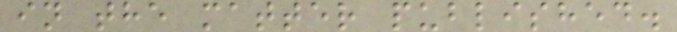in the matter published.
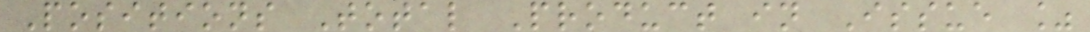Positions Total Product in Issue %
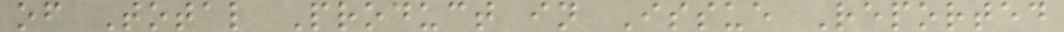of Total Product in Issue Reported
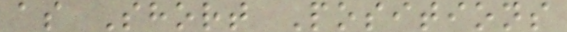as Short Positions
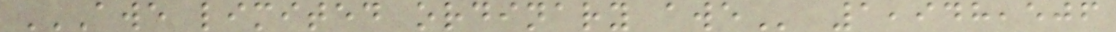AWE LIMITED ORDINARY AWE 1,948,506
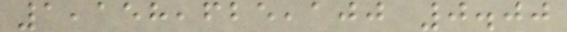1,158,625,100 0.00
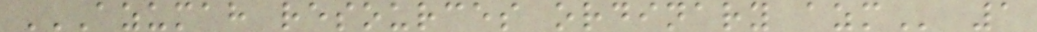AZUMAH RESOURCES ORDINARY AZM 1
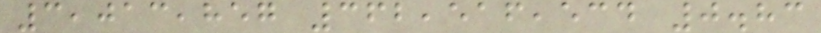3,013,857 362,516,534 0.83
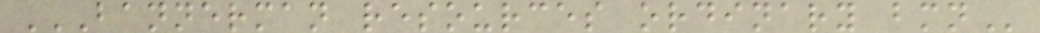BANNERMAN RESOURCES ORDINARY BMN
